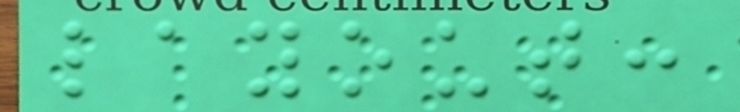layout:
